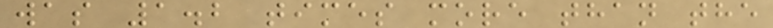was 1.2 times more than the
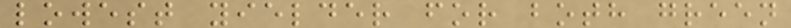lowest yielder for both green
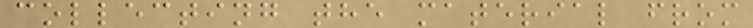collecting the material from
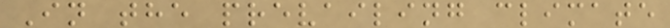In the prevailing climate
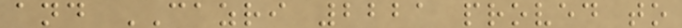and CAZRI 2221 proved to
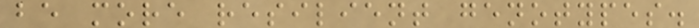be more resilient genotypes.
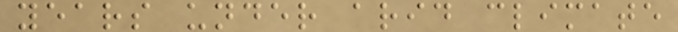years under arid climate
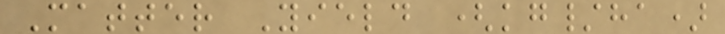Matter Yield (kg/ha)
